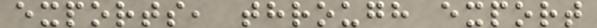exports, through export
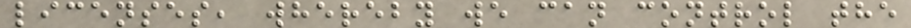licenses, whereby we can control the
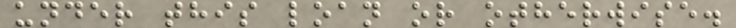under this loan or otherwise.
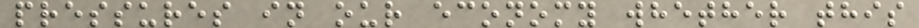pressures in our economy whether this
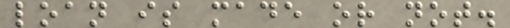loan is made or not.
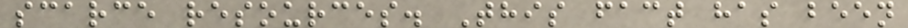scarce resources. This fact has been
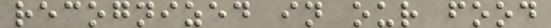recognized in our food
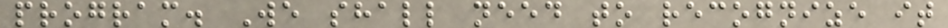program. We shall need to recognize it
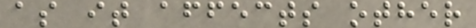as it affects other
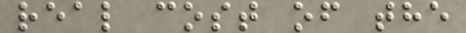real cost of the
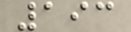193
